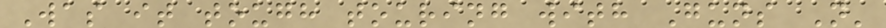Was it tough touring with Guns N'
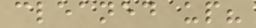cleaned up?
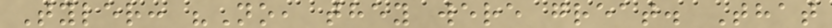Tyler: "No, they were great. That
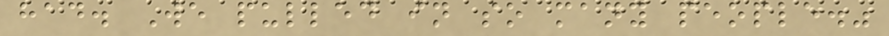had. We pulled in so many people."
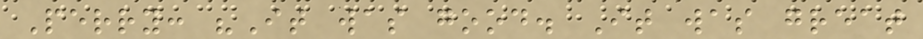Perry: "It was good. It was great
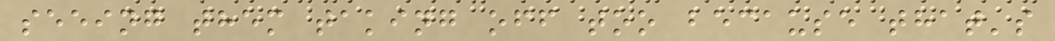seeing them taking off too because that's
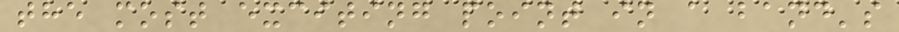the most exciting point in a band's
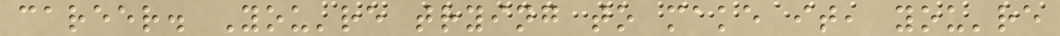career. You're trying to make it, you're
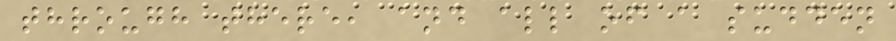through there, and all of a sudden
